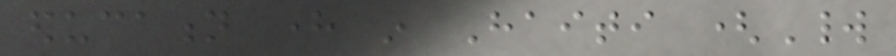education here in Haiti (World
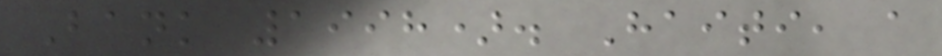Bank 1998). Haiti, a
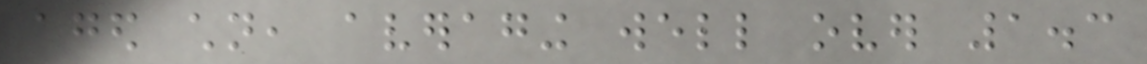aged children, averaging well over 1.3
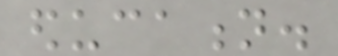education.
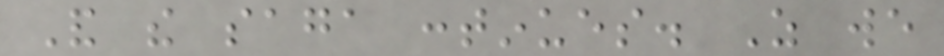And the saga continues. As we
